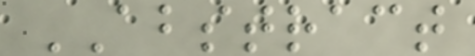ABSTRACT
